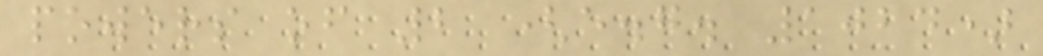powers of 2 (e.g. 1024)
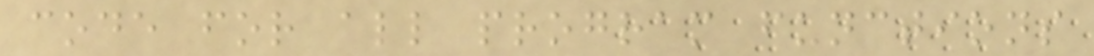code for all program functions
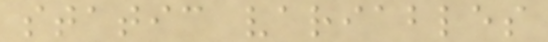static variables
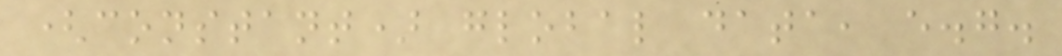(constant) global data, e.g.
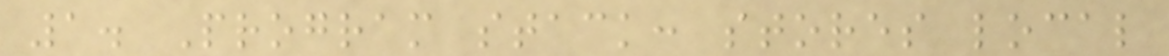1. Program stack: stores local
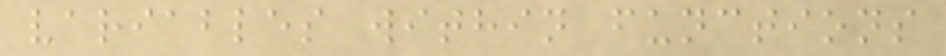variables within functions
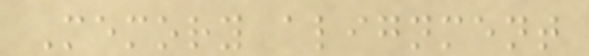Memory alignment
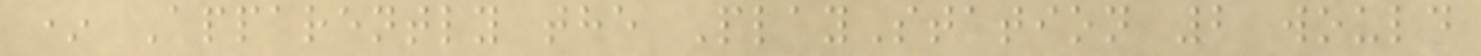* Apparently the PlayStation 2 would
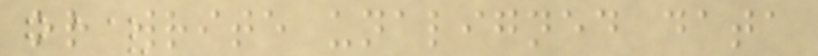or write unaligned data
